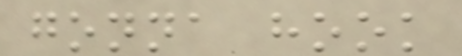gonna hook
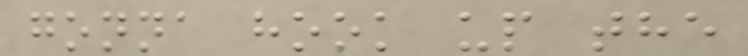gonna hook up the
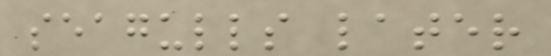seagulls later
